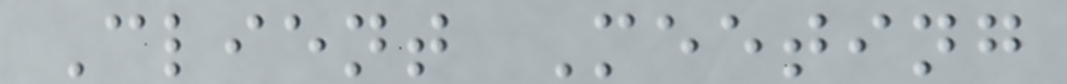Client Meeting
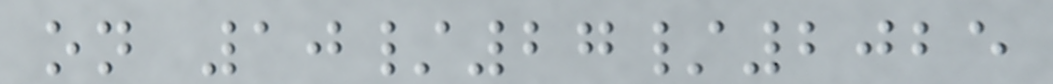on 10/27/2025
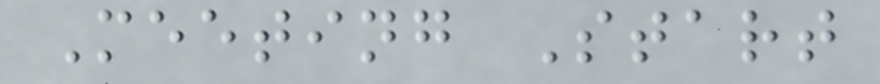Meeting Start
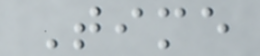Time
